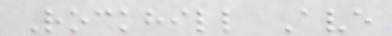Rockhill Ave
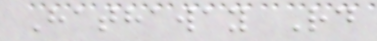Hathaway Rd
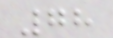78
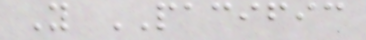Y PACIFIC
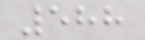588
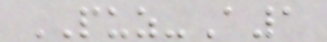PUZ-A1
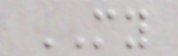MY
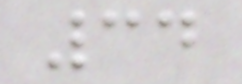34
